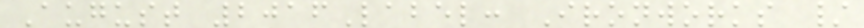August 2016Label: Ironworks /
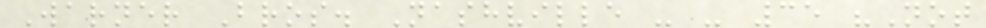Warner Bros. Nashville - - 35 "Not
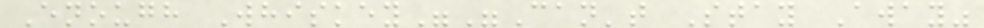Enough Whiskey""Can't Stay Away"
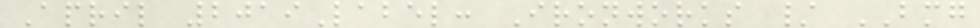April 2019Label: Ironworks / BMG
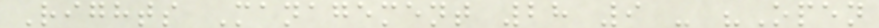Rights Management 28 9 - "Open
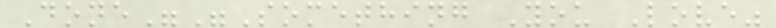Done""Something You Love"
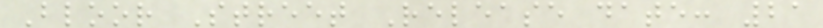Bloor Street Release date: 21
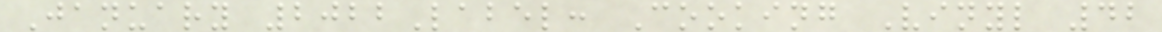January 2022Label: Cooking Vinyl 42
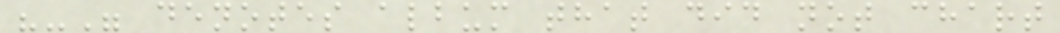"-" denotes album that did not chart
